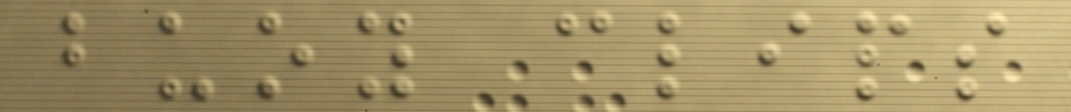buoy clips
